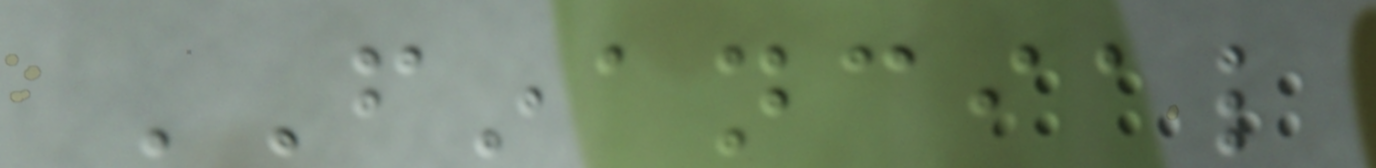FINANCIAL
